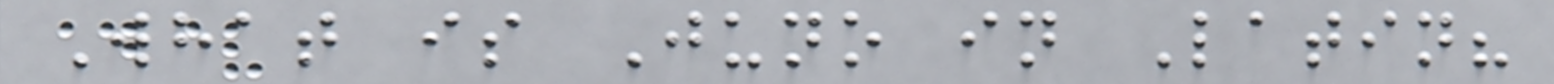What is Juno in Latin?
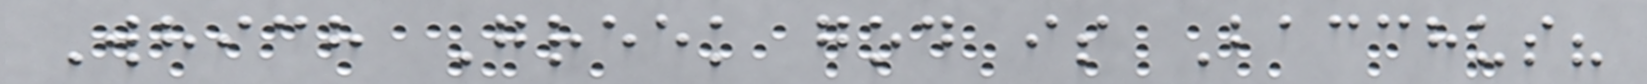Which Greek god is Bacchus?
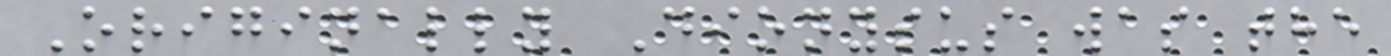Originally Dionysus was the
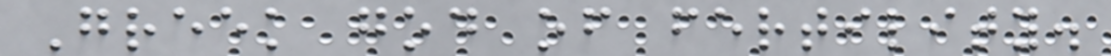Greek god of fertility.
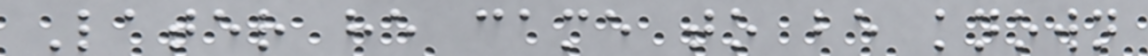Later he came to be known
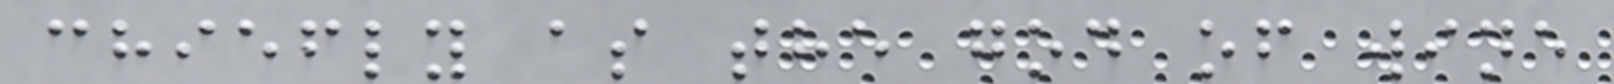chiefly as the god of wine
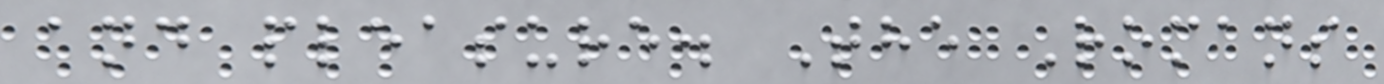and pleasure. The Romans
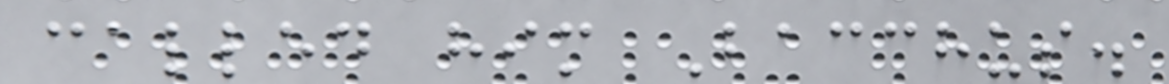called him Bacchus.
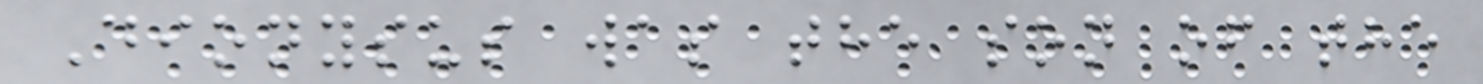Dionysus was the son of the
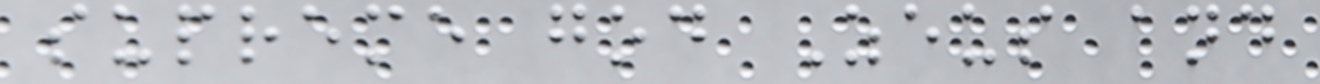supreme god Zeus and
